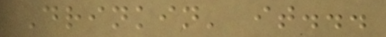Drinkin' it...
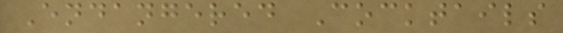Endangered Cocktails
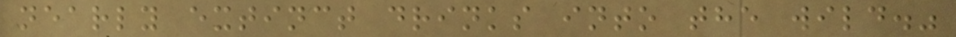nearly extinct drinks into the wild."
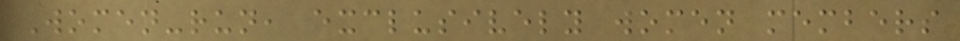Women-run, exclusively women members
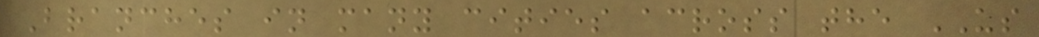Branches in many cities across the US
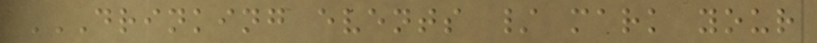DRINKING EVENTS / MARK YOUR
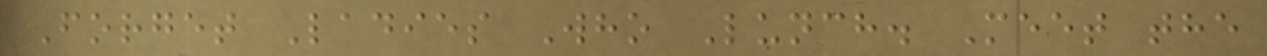Forget Ladies Who Lunch. Meet the
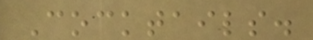Cocktails.
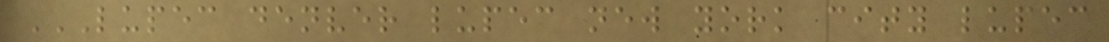LUPEC DENVER LUPEC NEW YORK CITY LUPEC
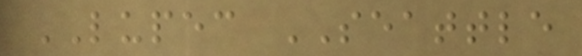LUPEC SEATTLE
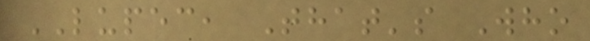LUPEC, That's Who
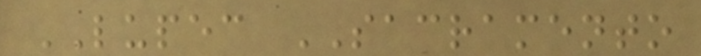LUPEC SACRAMENTO
